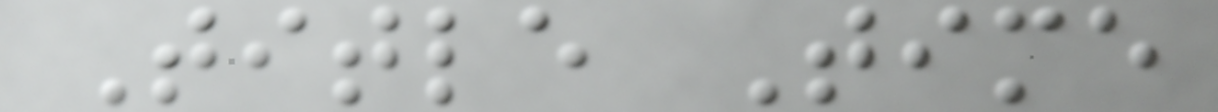Title Time
